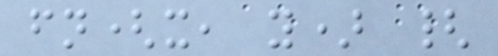fn(x, y) {
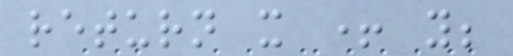return x + y;
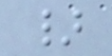}
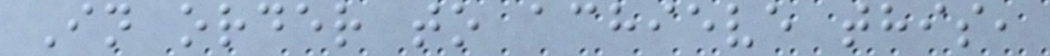In order to achieve this,
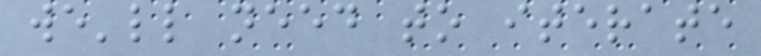we'll need to iterate
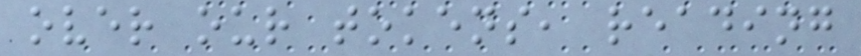over our tokens, reading
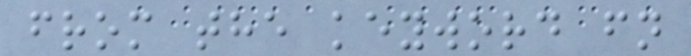from the keyword fn
